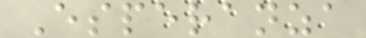Esperanza
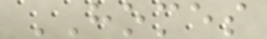HOMES
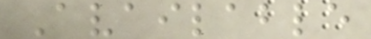Available
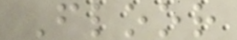Floor
